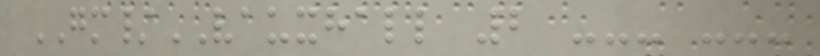GM/VAUXHALL 2 --- ---
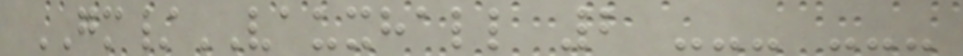GM/VAUXHALL 2 --- ---
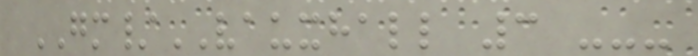GM/VAUXHALL 3 ---
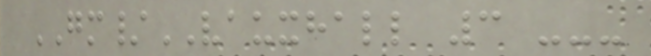GM/VAUXHALL 3 ---
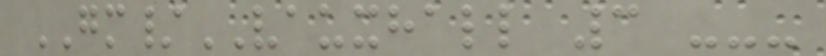GM/VAUXHALL 3 ---
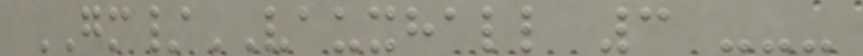GM/VAUXHALL 3 ---
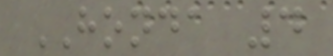HONDA 4
